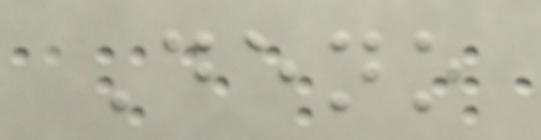Deno
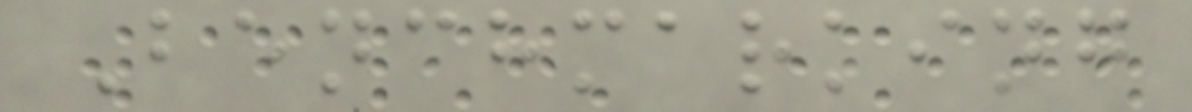Benchmarking
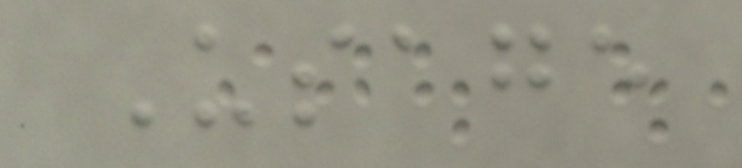Usage
